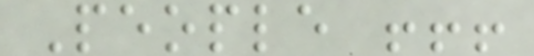People !!!
